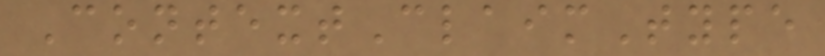ContextClaimType
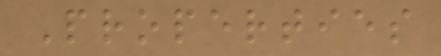Properties
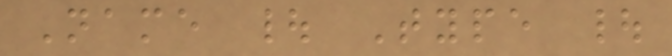Name | Type |
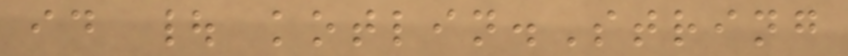id | kotlin.String
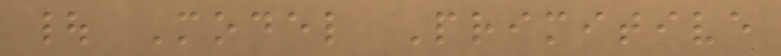| Model Primitive
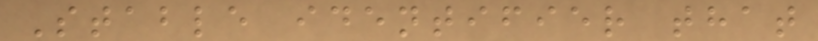Stable identifier that
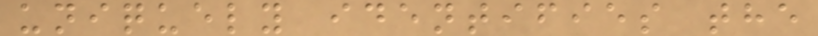uniquely identifies the
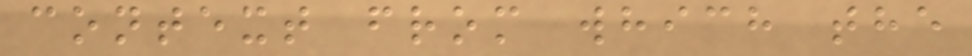context from which the
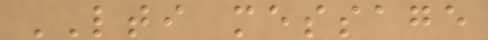LTI message
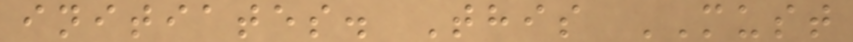initiates. This MUST
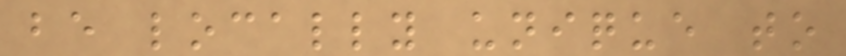be locally unique to
